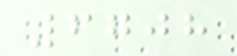6708
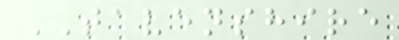TAVENSHIRE
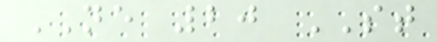NE 20 ST
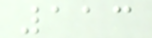113
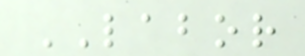LABOR
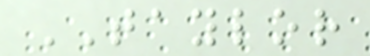TAYLOR
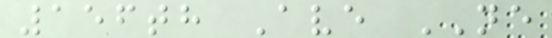156th Ave NE
